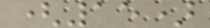(15)
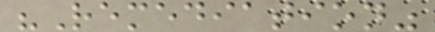"Remediation"
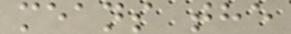means the
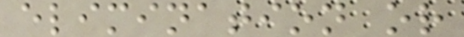elimination or
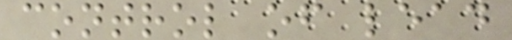control of lead
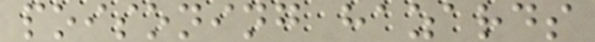poisoning hazards
